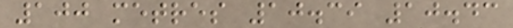100 metres 10.39 10.43
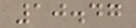10.47
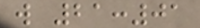w 21:01
